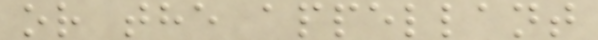or the appellant
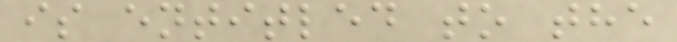is entitled to the
